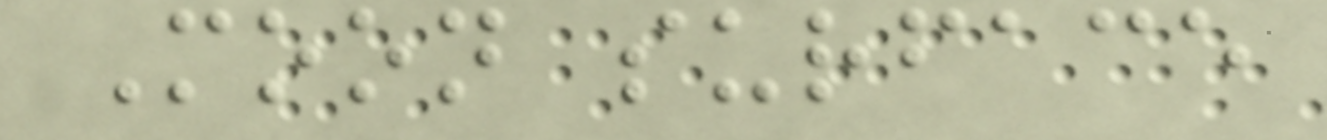Moon surface
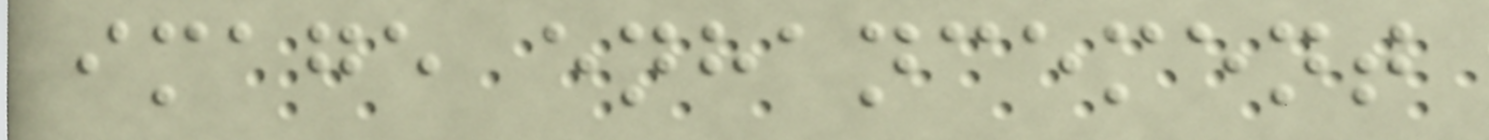image enhancement
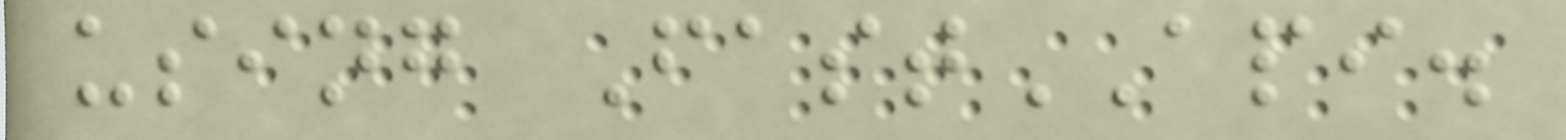using FastAPI.
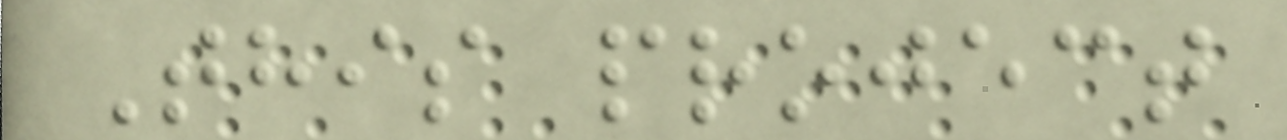This project
